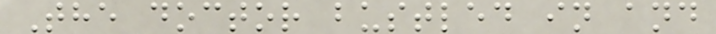The doctor bustled in and
